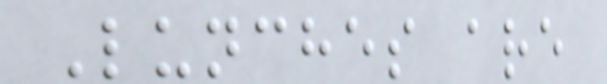Lunches are
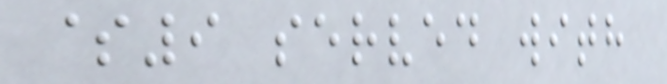$9 served with
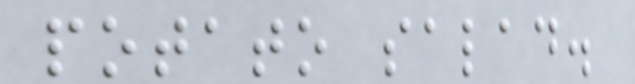potato salad.
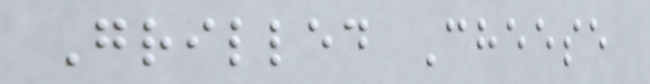Grilled Cheese
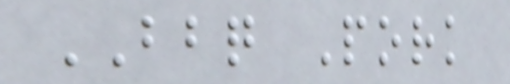BBQ Pork
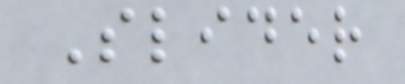Slider
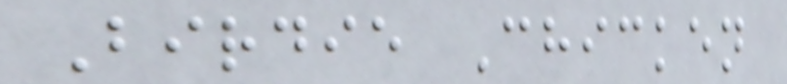Birdie Chicken
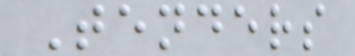Tenders
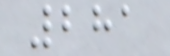281
